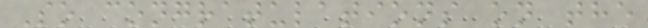So congratulations on the
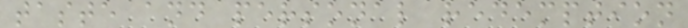taste and personal redemption
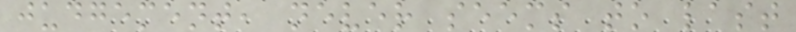judgement, never seems to last
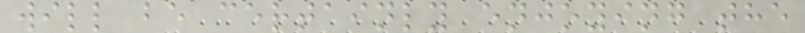will be certainly enjoying the
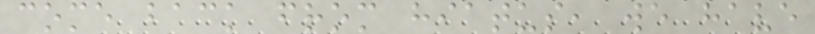come back from hiatus, we have
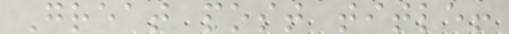Great post title!
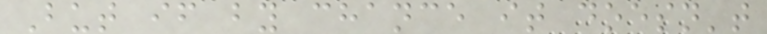But if by chance it doesn't
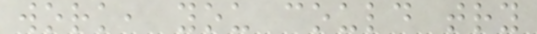work, you could try
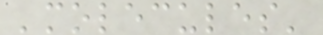'molecules'
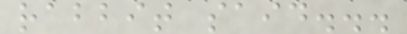rabbit said...
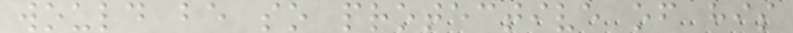would be so protective of his
